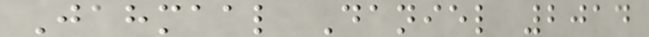Jahmaal Daniel 2014
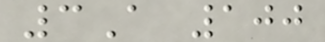3A 100
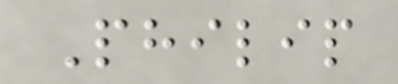Philip
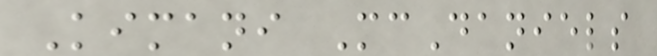Kimani McDaniels
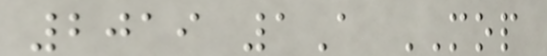2019 1A MOP
